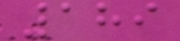189
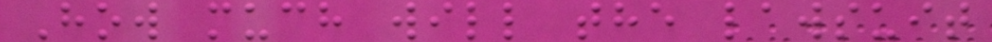How much will the lawsuit
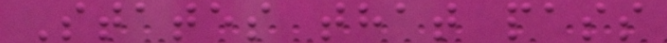States that pass
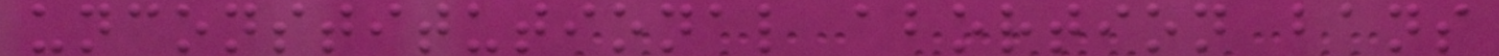unconstitutional abortion bans
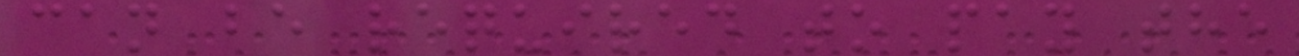can be required to pay the
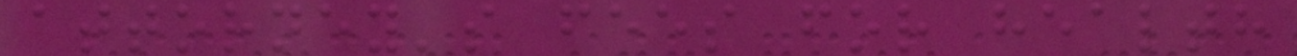attorney's fees for health
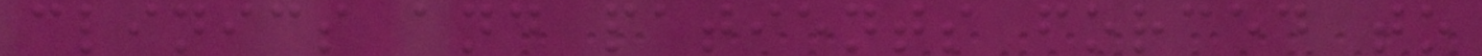clinics and patients forced to
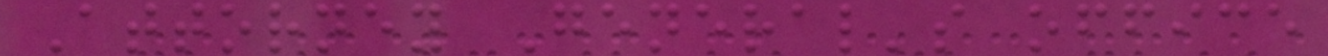Attorney General's office
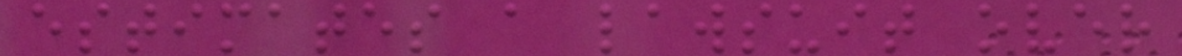estimates a lawsuit over
